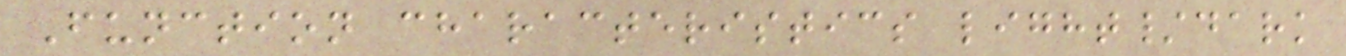Function characteristics light/dark
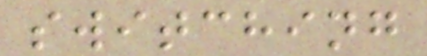switching
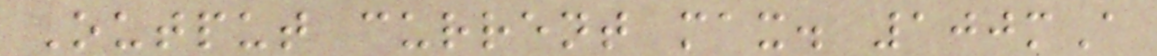Output current max. 100mA
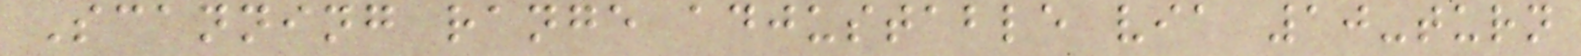Scanning range adjustable via 10-turn
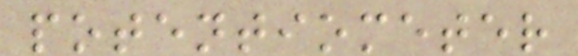potentiometer
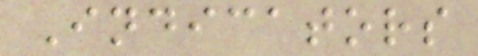Indicators
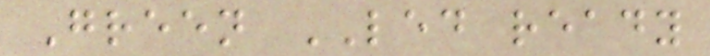Green LED ready
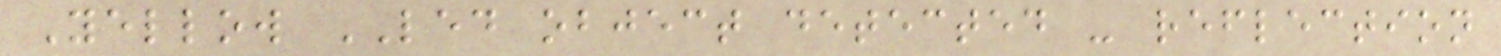Yellow LED object detected - reflection
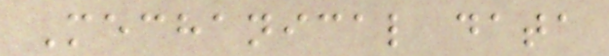Mechanical data
